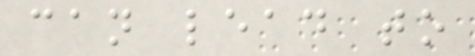can lead to
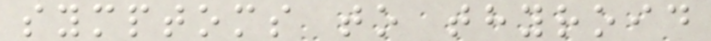symptoms to thyroid
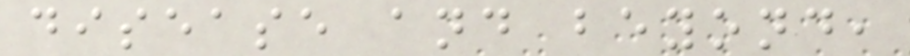disease and beyond,
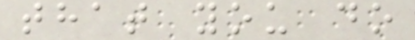that you do
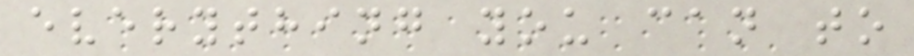everything you can to
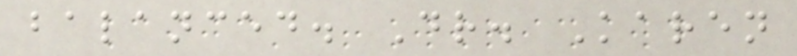balanced. Dr. Karen
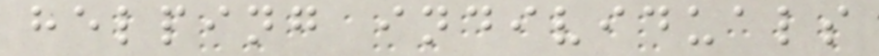helping individuals
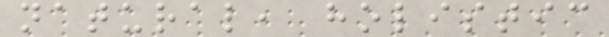natural, holistic
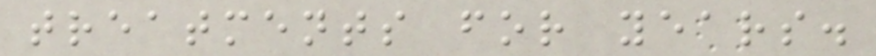treatments for years.
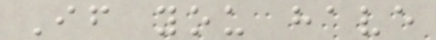If you have
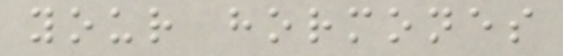your hormones
